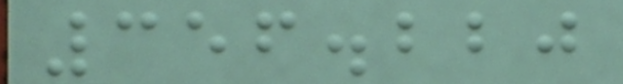356.220
